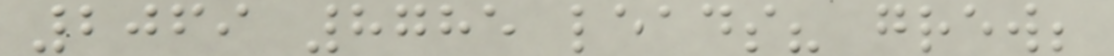2069 8785 leads? grew;
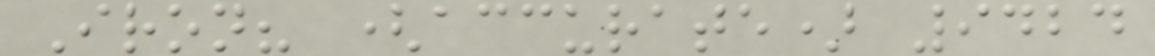Iron? (accurate) 9424
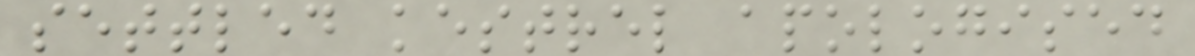settled kestrel apologised
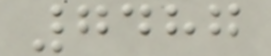7487
